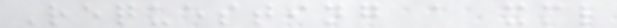Requesting a xml
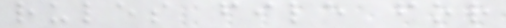rules file for
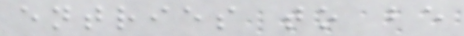entries to be
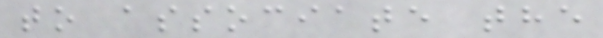to associate the
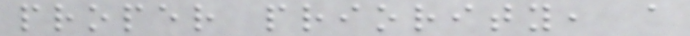proper priority, a
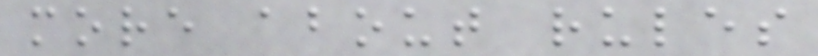more about rules
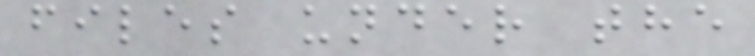files under the
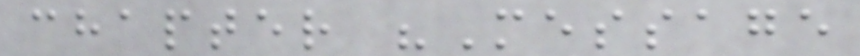chapter "Message
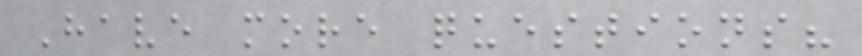Have more questions?
